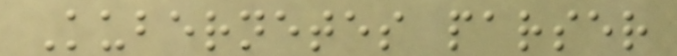Kubernetes parser
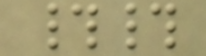##
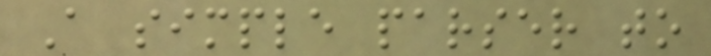A simple parser to
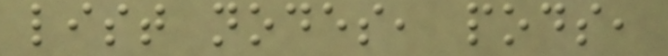list nodes, pods,
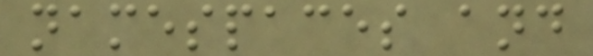namespaces and
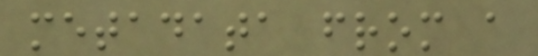metadata from a
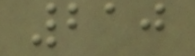210
